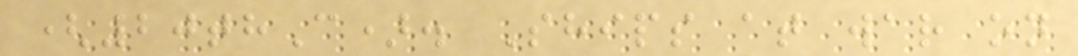(20thC). Ships at war on
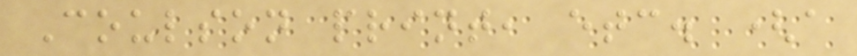Coulson print, etc. (a
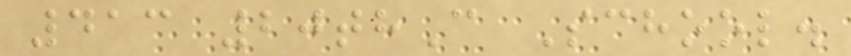413 20thC School.
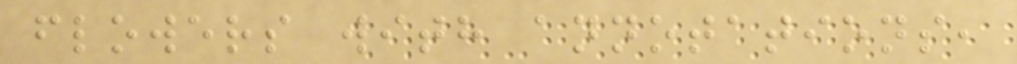flowers with annotations,
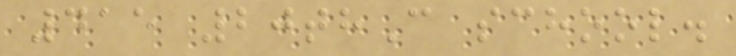415 20thC school.
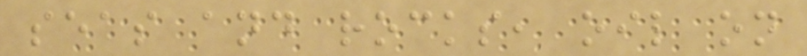seas and rocks, oil on
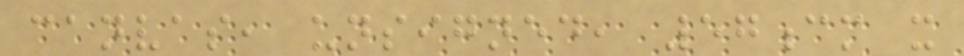canvas, unsigned, 57cm x
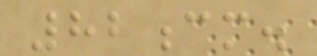82cm.
